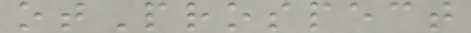otProspect
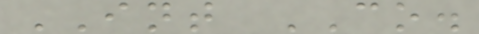INT CO.
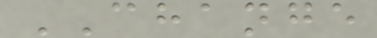CHANGE
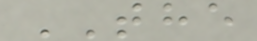THE
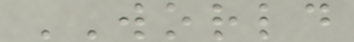WORLD
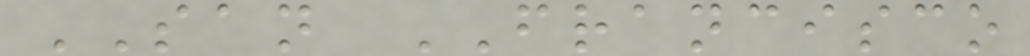SAN FRANCISCO
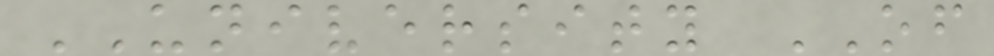UNIVERSITY OF
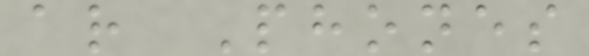ar Phones
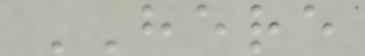HERE
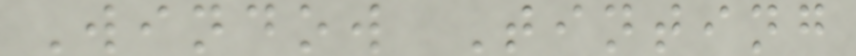Window Tinting
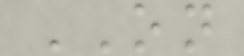ON
